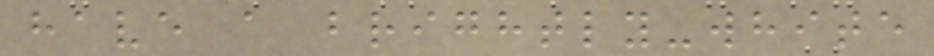have a brightly-white
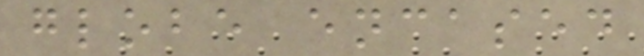globe encased
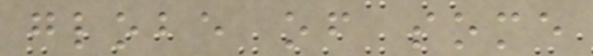globe of some
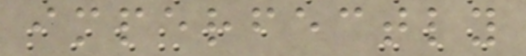imperfectly
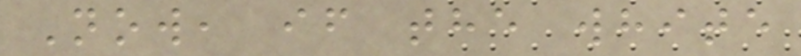Now, if the white
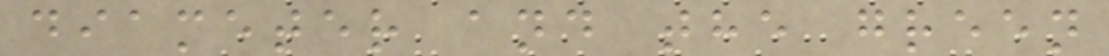diameter and the green
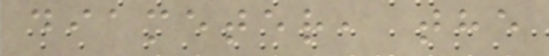diameter, the
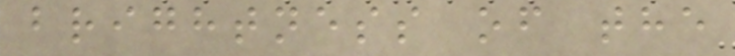brightness of the
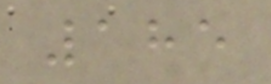185
